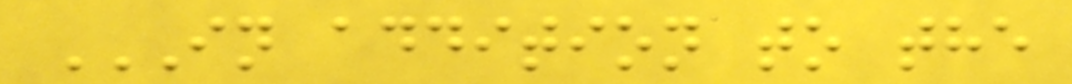IN ADDITION TO THE
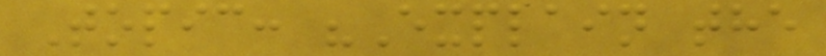Topic: "Explain the
